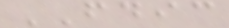FDIC
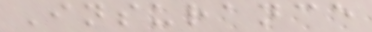Insurance
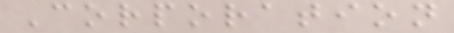Corporation
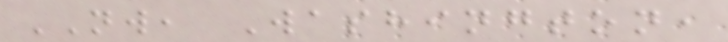NW, Washington,
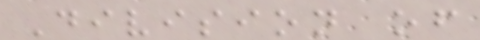Division of
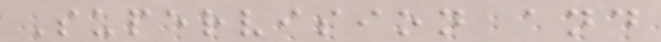Supervision and
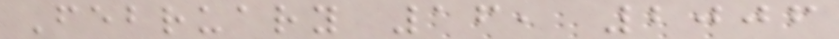February 16, 2006
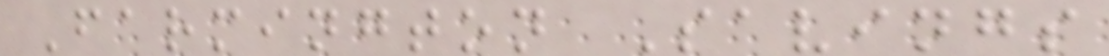Farmington Savings
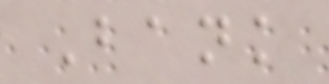Bank
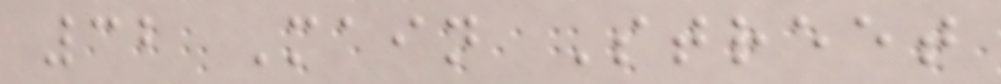32 Main Street
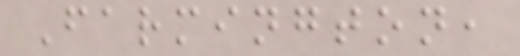Farmington,
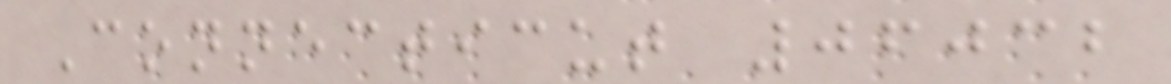Connecticut 06032
